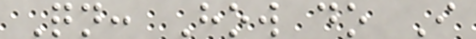Qn: How do I
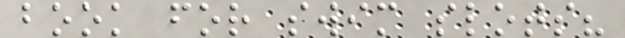book for swim slots?
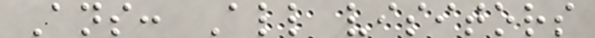Ans: All visitors
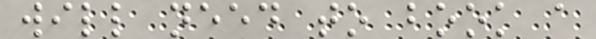will need to book a
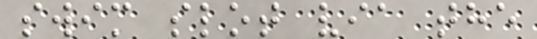swim slot via the
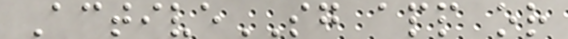ActiveSG app or
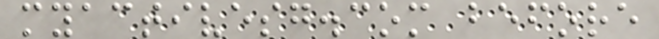myactivesg.com before
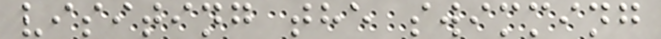visiting the swimming
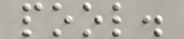pool.
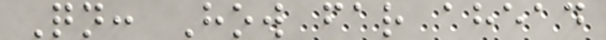Qn: How far ahead
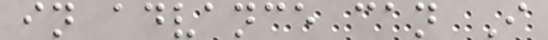in advance can I
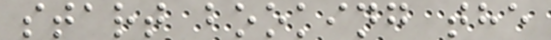start booking the
